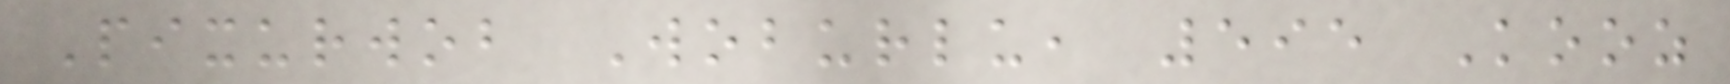Pixurwob Woburlu, 595 Kooz
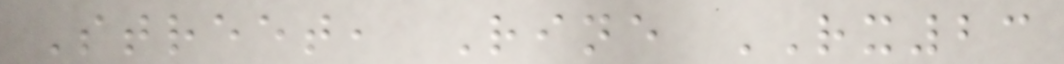Street, Rine RX23
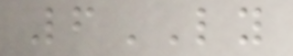6LY
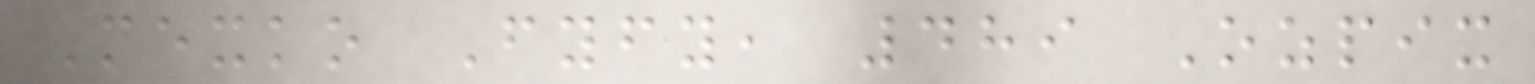Mexko Fyfy, 489 Ozpix
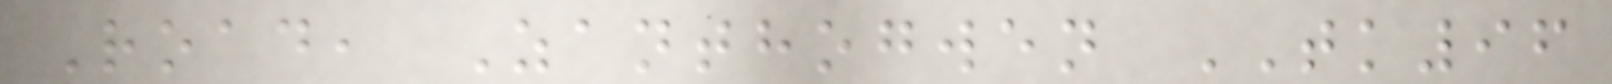Road, Zanthogwen TK96
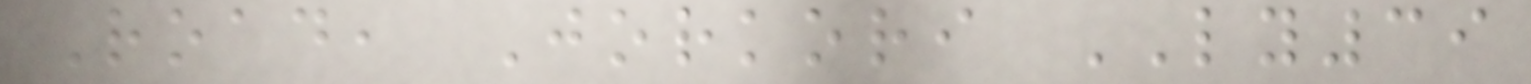Road, Jorkori LY39
